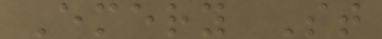Emery St
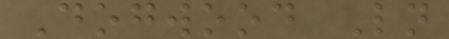Dogwood Ln
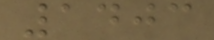1403
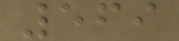569
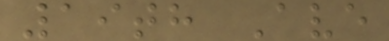19th Ave
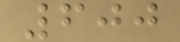600
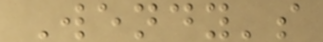Wendy's
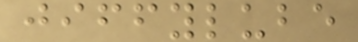jiffylube
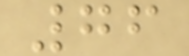76
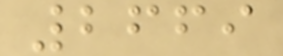2669
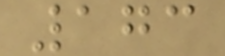173
